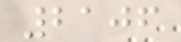2106
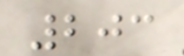203
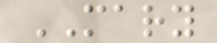MARY
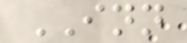INN
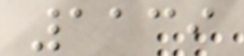1139
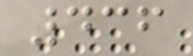436
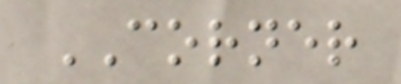CORNER
